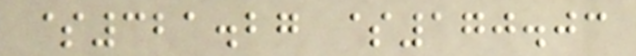$321.27 $170.03
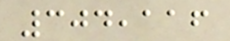304,116
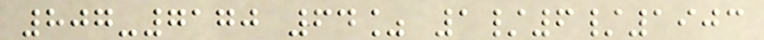807-7170 64% 1/6/1903
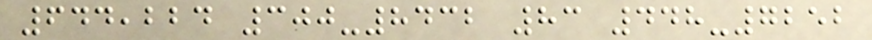644,224 300-8432 83 448-7252
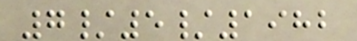7/5/1982
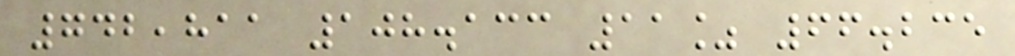742,811 108.133 11% 66.235
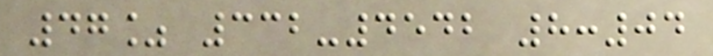47% 332-4542 8:04
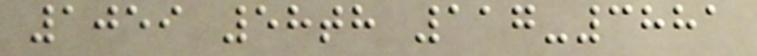1059 58th 117-3881
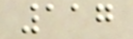117
